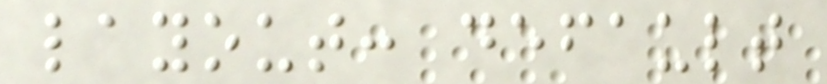layout: default
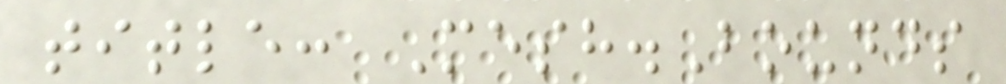title: Mesh.Bounds
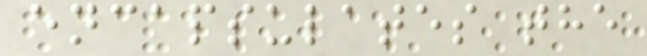encapsulates the
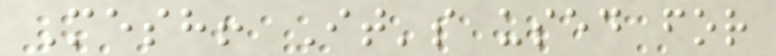Mesh! It's used for
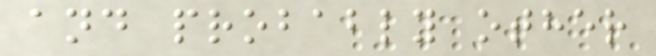and probably other
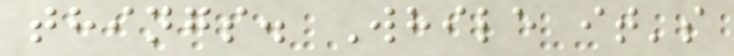things. While it's
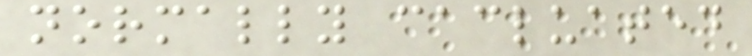normally cacluated
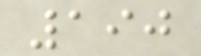190
